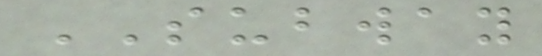SUBWAY
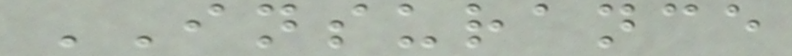INSURANCE
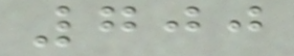700
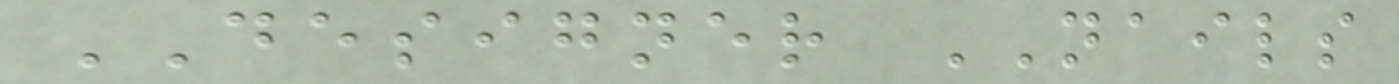DESIGNER NAILS
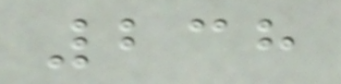238
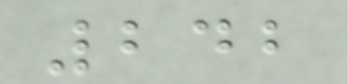242
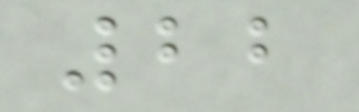22
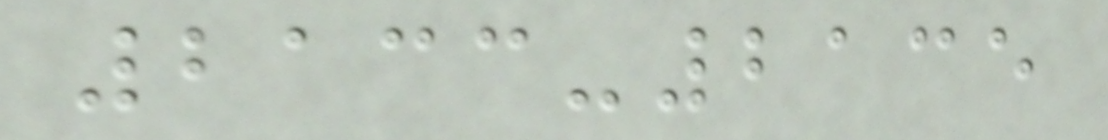2133-2135
